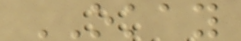OKAY
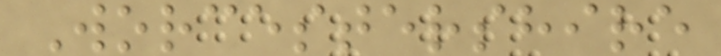Worcestershire
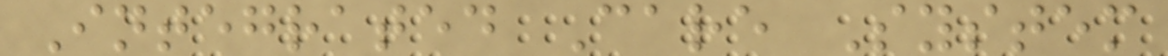Integrated Care System
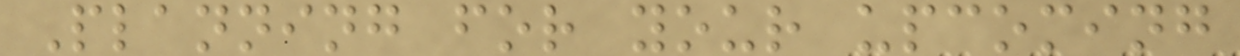Planning for your upcoming
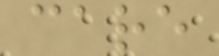care
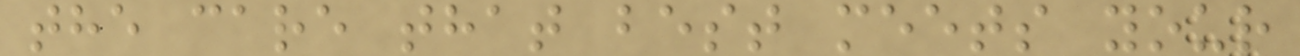the care that best meets your
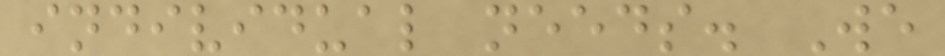individual needs. We
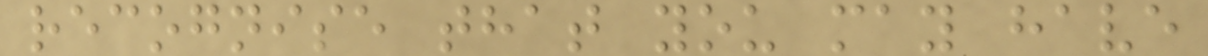recognise that you may have
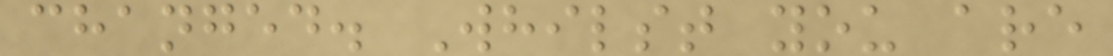changed. Whilst you are
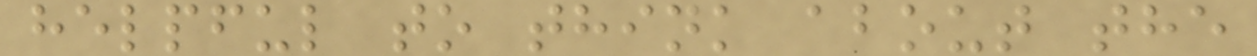helpful to think about the
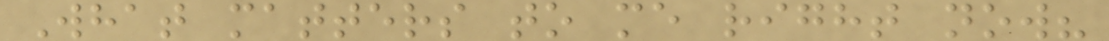What matters to me right now?
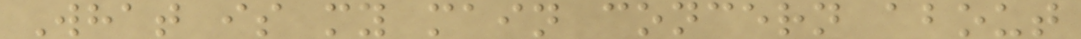What is my main concern about
